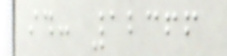id: 12366
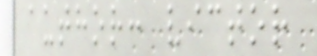author: victor
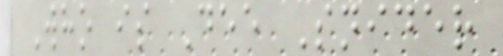Who is Dee Snider
